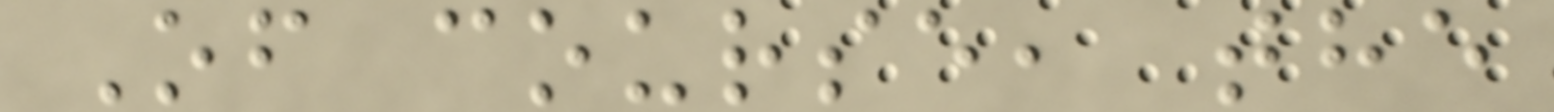Of course, the
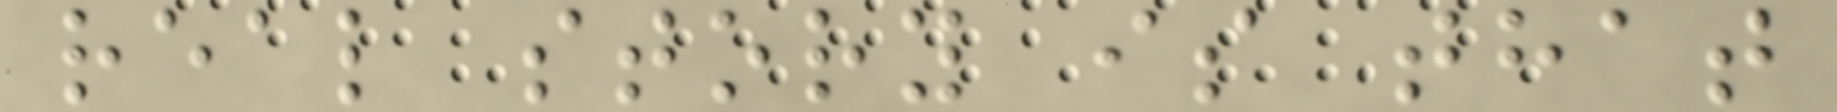real story is that
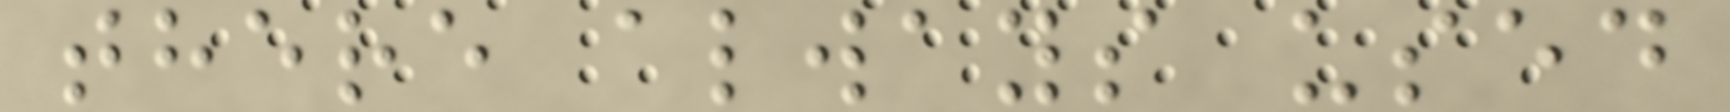there always used
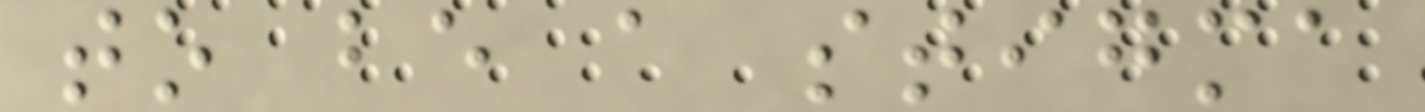to be a stigma
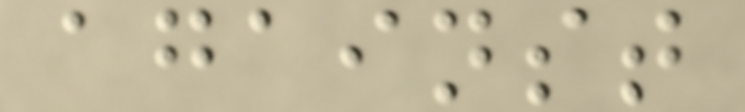against
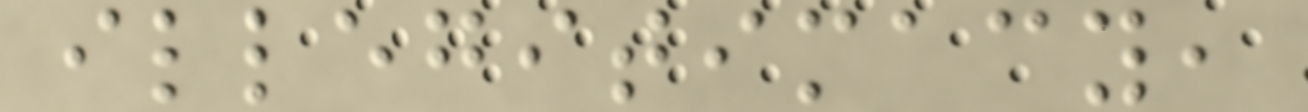illegitimacy,
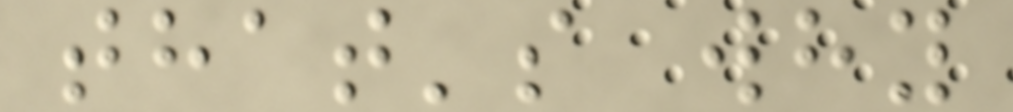that's why
